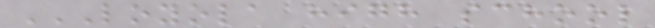LOYOLA HIGH SCHOOL
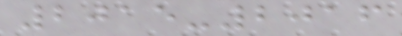2015-2016
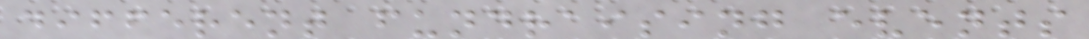different fundraising events
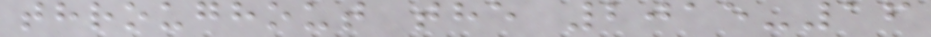throughout the 2015-16
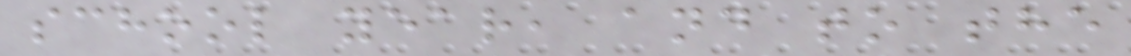school year, and to the
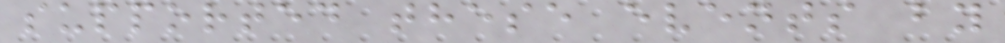supported these events by
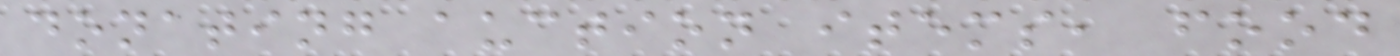donating auction items, food
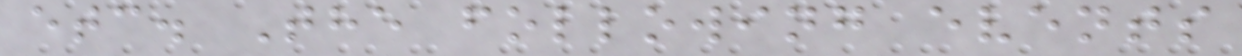etc. The following events
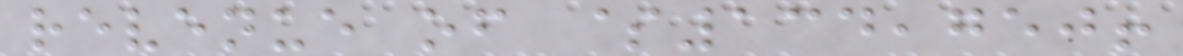revenue of $134,750!
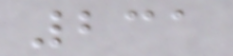231
